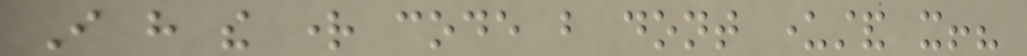I have the right code but dont understand it!?
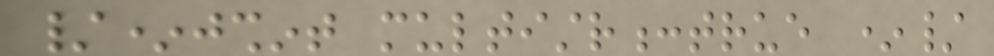/*jshint multistr:true */
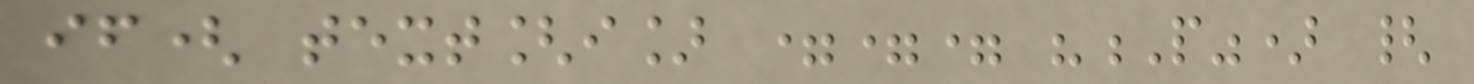if( text[i] === "P") {
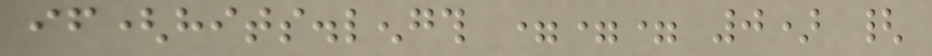if(hits.length === 0) {
